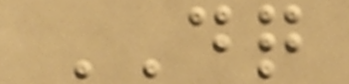DQ
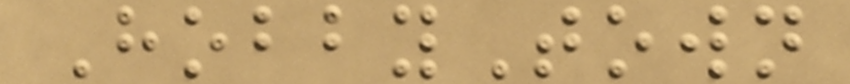HobbyTown
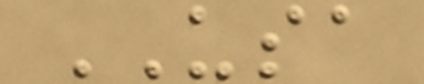USA
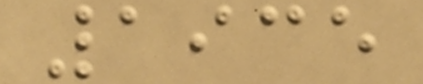1935
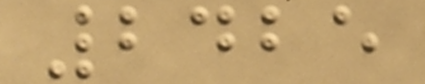2425
